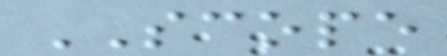SCOPE
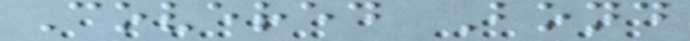Covered Bond
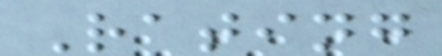Rating
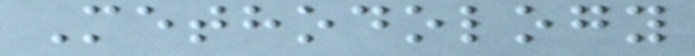Methodology
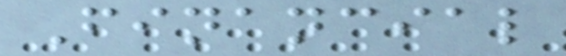Financial
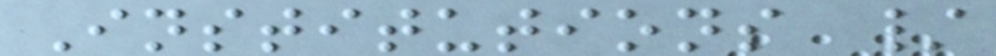Institutions /
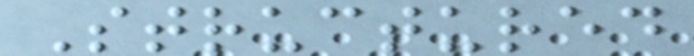Structured
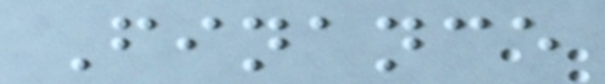Finance
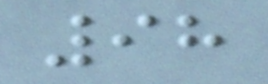98
